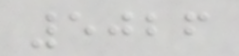5026
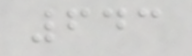643
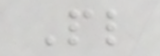Pl
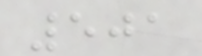501
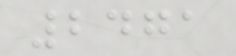2471
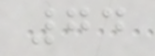74
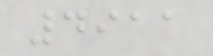4911
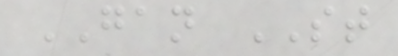GAN ST
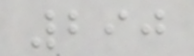290
